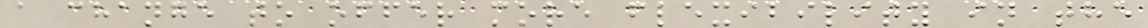a change to offer more flexibility in the
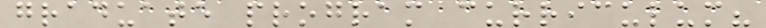graduate program curriculum?
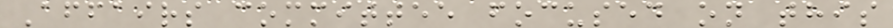Affairs committee focused on this
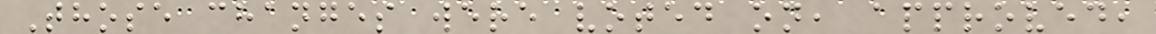Those changes were voted on, approved,
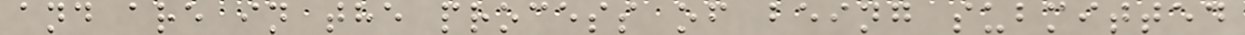and are in the process of being submitted
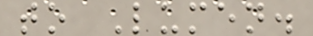to Lumen.
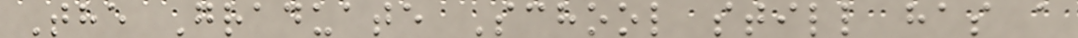The Graduate School still has a
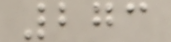273
